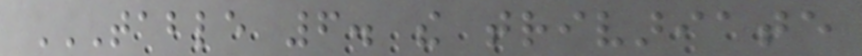TABLE 6. THE TRIVARIATE
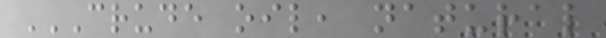CRUDE OIL, NATURAL
